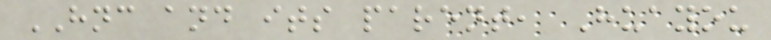HNC and its parent, Huayou
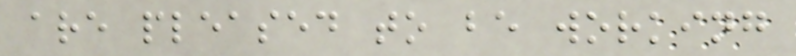are pleased to be working
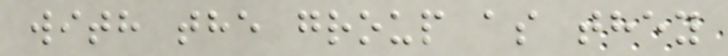with the group as they
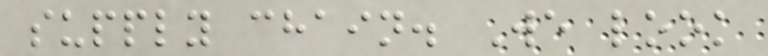supply chain. We look
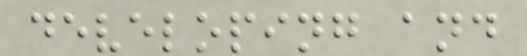developing and
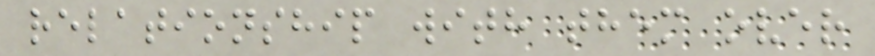relationship with them over
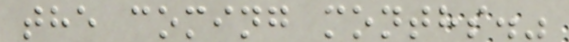the coming months."
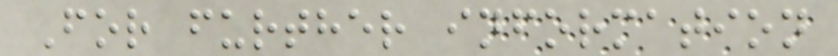For further information
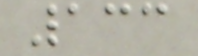133
